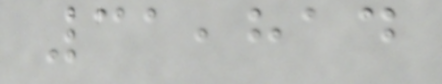31,814
